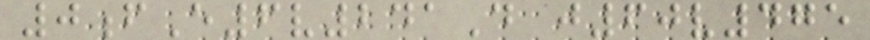0fE6v241D j60v475
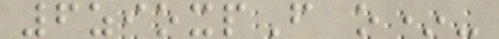6zioxpF o*-
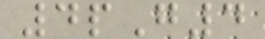4pG4
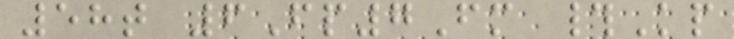58t 6Fp7Fm #Kp
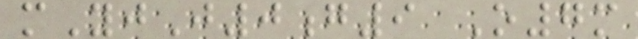mYjJ0g9 O7m
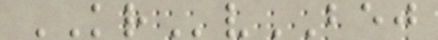KRvBEJ
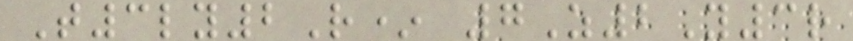T3ly2R* 7Z2Y3r
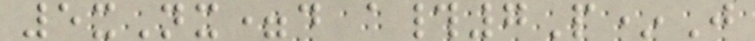5xNx=d a#7P*J
